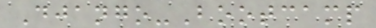Django-Bootcamp
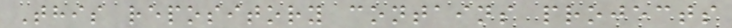This repository contains projects
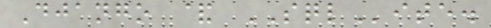Django & SQLite.
